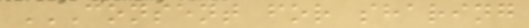CONSENT FOR SHARING
